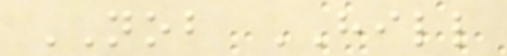NOB HILL
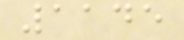1145
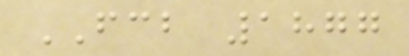FCB 1877
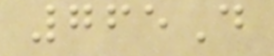765D
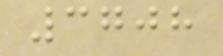3708
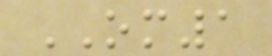OM1
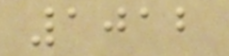1012
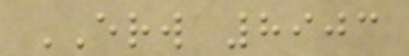ERW 8903
